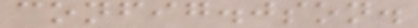config.json.
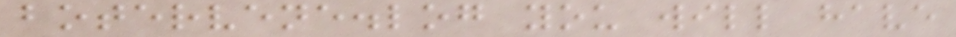botervene.log you will have
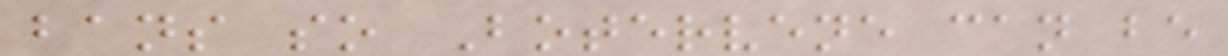bans so Botervene can be
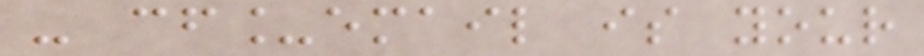- cf_email is your
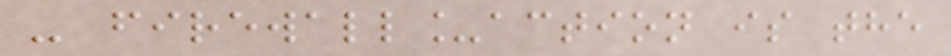- firewall_action is the
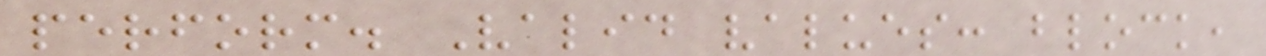perform. Valid values: block,
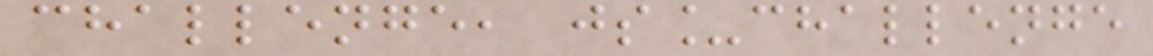challenge, js_challenge
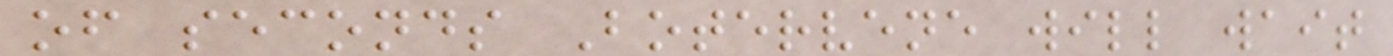of seconds Botervene will wait
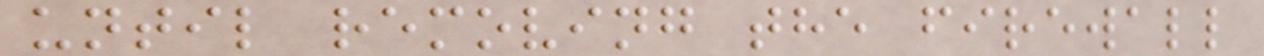until removing the firewall
